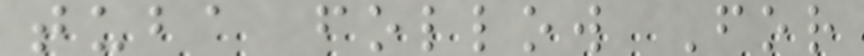tuba follow For
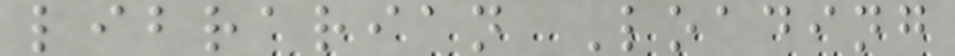librarian Loading
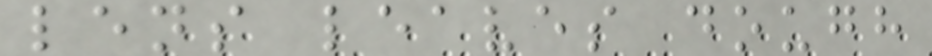lens leaves dough
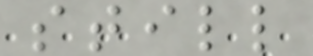still
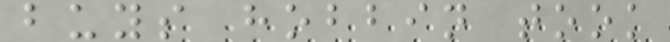buys hobbin took
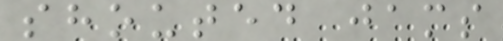shouted jams
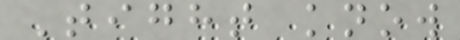Tight know
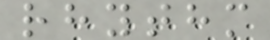rhythm
